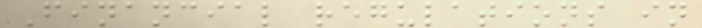Financial regulations in
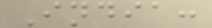India:
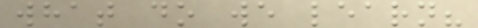what do we learn?
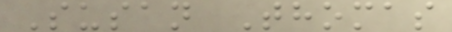Susan Thomas
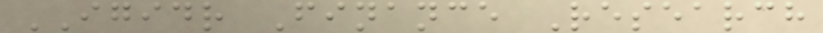IGIDR Finance Research
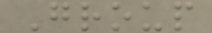Group
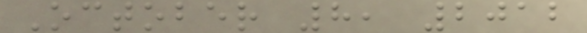October 8, 2012
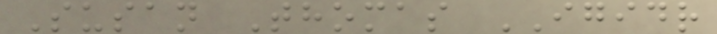Susan Thomas IGIDR
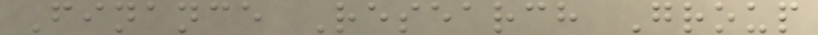Finance Research Group
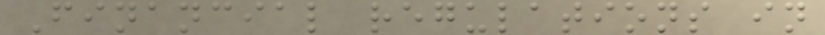Financial regulations in
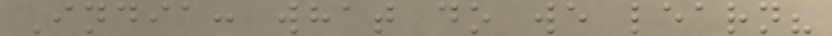India: what do we learn?
